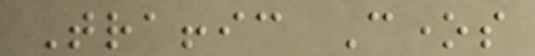Traffic Cones
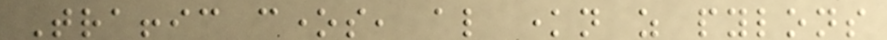Traffic cones, also known as pylons
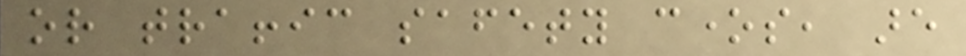or traffic safety cones, are
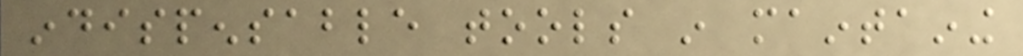indispensable tools in maintaining
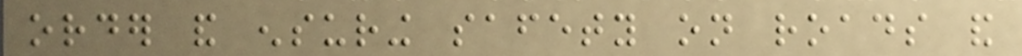order and ensuring safety on roads and
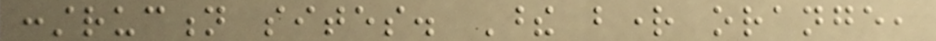construction sites. These bright orange,
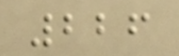226
